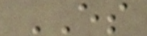ES
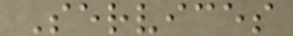Services
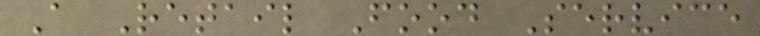A Retail Food Service
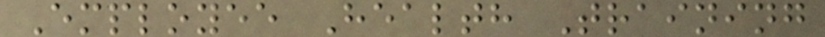Employee Health Training
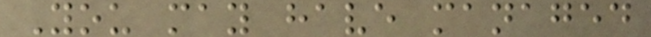You may have managed
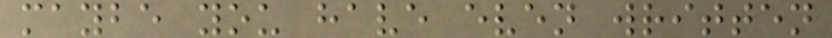maybe you have even written
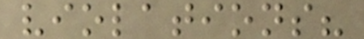violations?
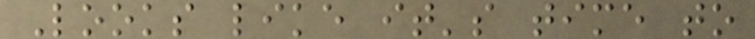Looks like it's time to
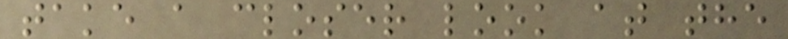take a closer look at the
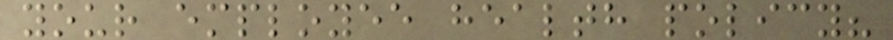your employee health policy?
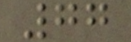77
